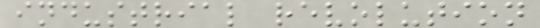industrial revolution
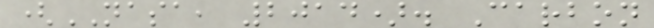(NASA, 2014). Carbon
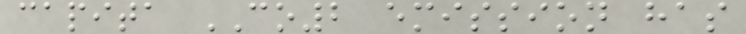capita CO2 emission has
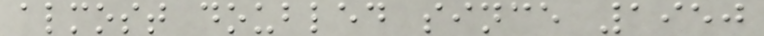almost doubled since 1950
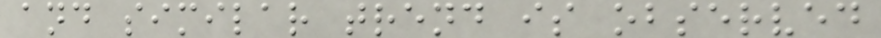and similar trend is observed
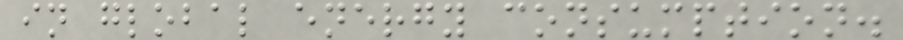in global energy consumption.
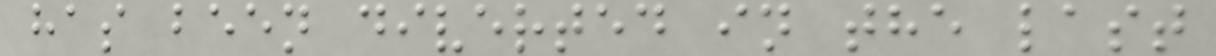has been diverted in the last
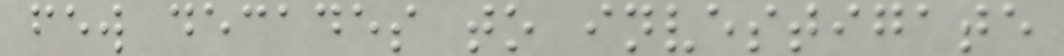few decades to investigate
